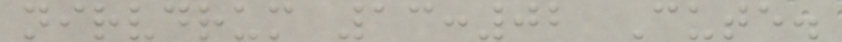nirvdrum 13:02 Cute.
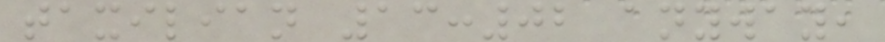taxilian 13:02 anyway,
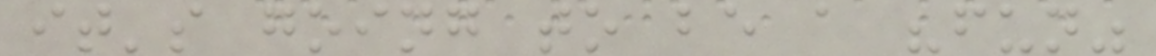it's going to be a "fun"
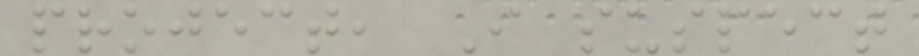project, I suspect
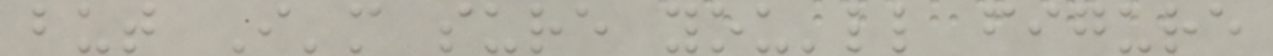but I'm sure you'll figure
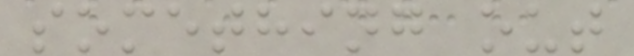something out
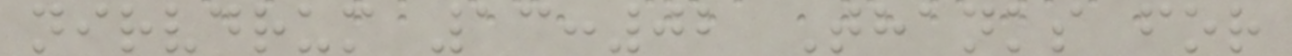nirvdrum 13:02 Thanks for
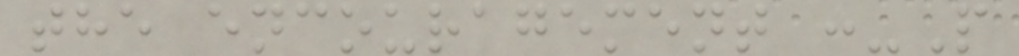the encouragement :-P
